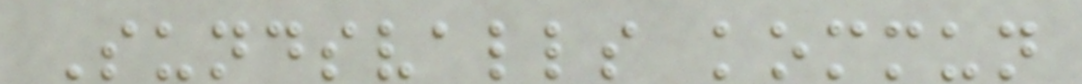Sundsvalls kommun
